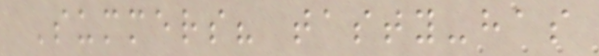Summers? tasty-has
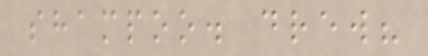shampoo. drew?
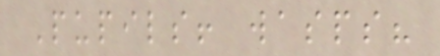Pupils! wasps?
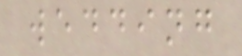wedding
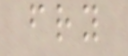fry
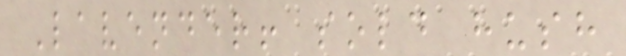Lavender! sold hush
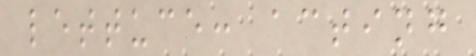lettuce: acting
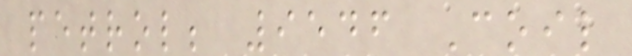petrol; 9546 Coil
